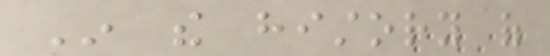In the history of
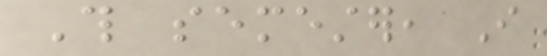This semester, I
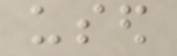used
